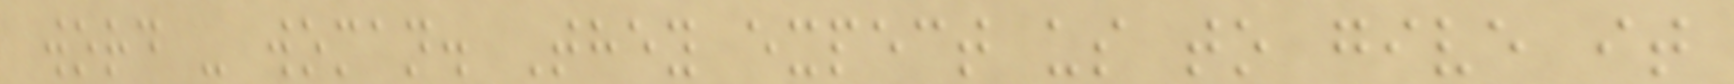word - woman. They expect us to give it
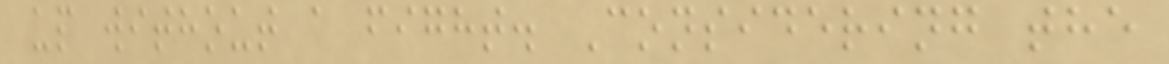up without a fight. Considering the
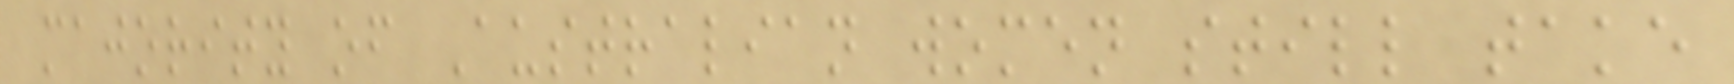majority of Australian women still take
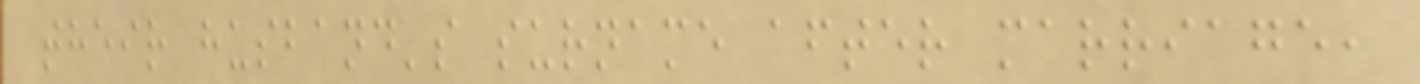their husband's surname after marriage,
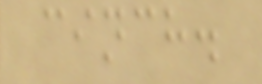cinch.
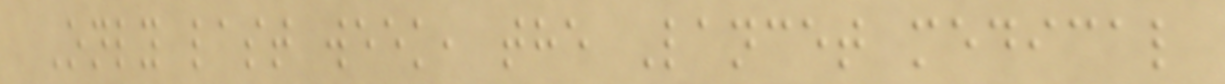Only last week, the Lancet medical
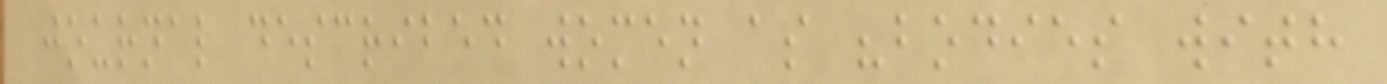journal described women as "bodies with
